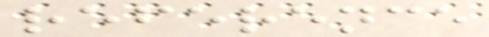reference
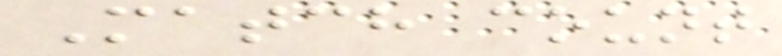Match count
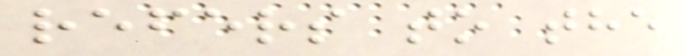refers to the
